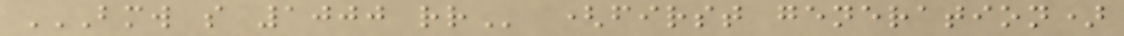BMW S 1000 RR (first generation)
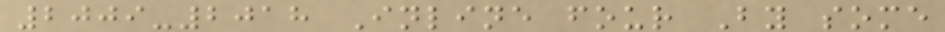2009-2018 Inline four By some
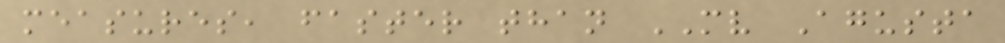measures, faster than MV Agusta
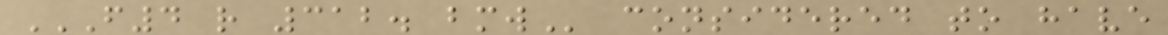F4 R 312. BMW considered to have
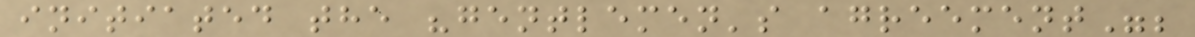initiated the "gentlemen's agreement";
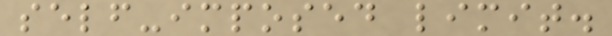self-imposed limit.
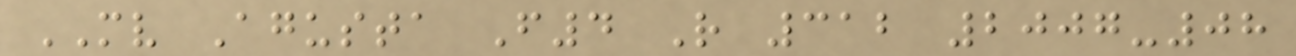MV Agusta F4 R 312 2007-08
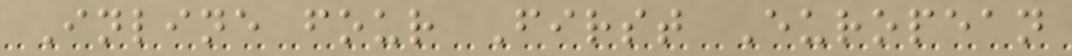Inline four First European
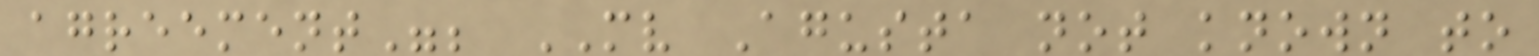agreement"; MV Agusta not known to
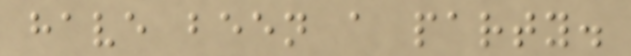have been a party.
